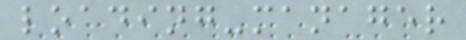loading-manager
